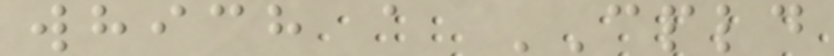which a CPLD
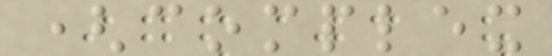(complex
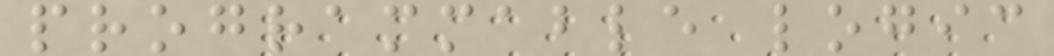programmable logic
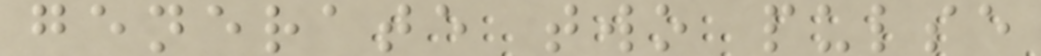generate two pulse
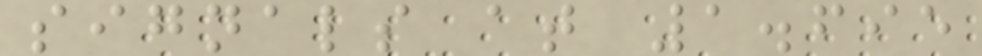signals at 1.695
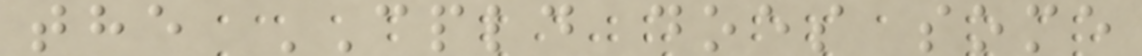the CPLD does some
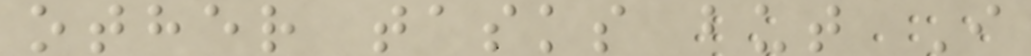other tasks but I
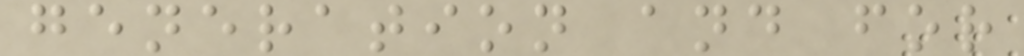generation and for
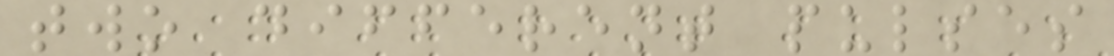two different pulses
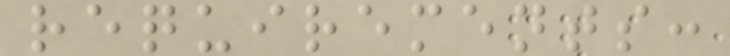requirements:
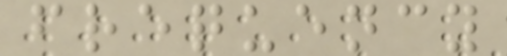frequency
